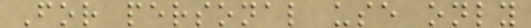For personal use only
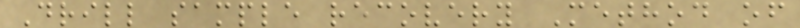Drill sample recovery Method of
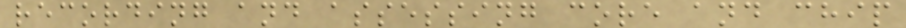recording and assessing core and chip
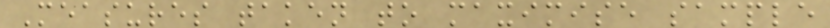Measures taken to maximise sample
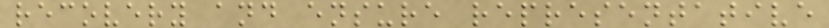recovery and ensure representative
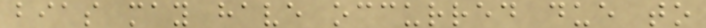bias may have occurred due to
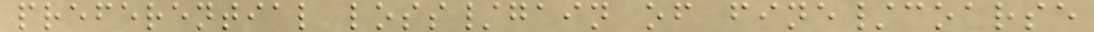preferential loss/gain of fine/coarse
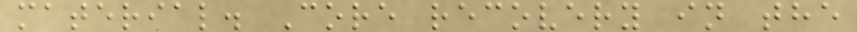material. Core recovery in the
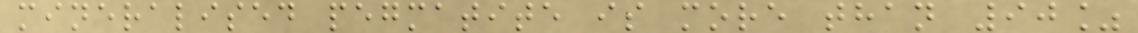mineralised pegmatite is more than 90%
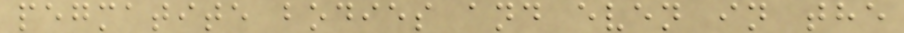pegmatite bodies and even in the
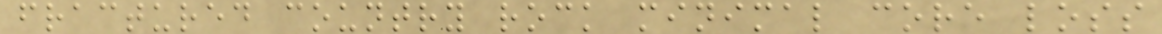fractured country rock minimal core loss
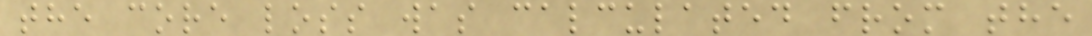the core loss was calculated from the
